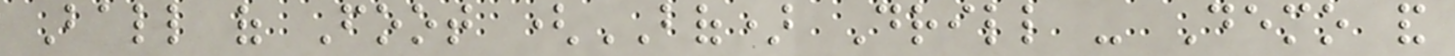Ball of Foot (BOF) Drill - Demo and
